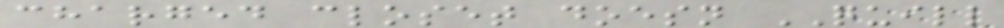charged closet doesn QUILL
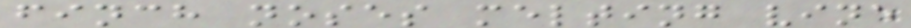finch noses melting vine
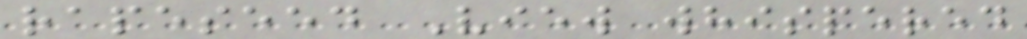rapeseed View whispered
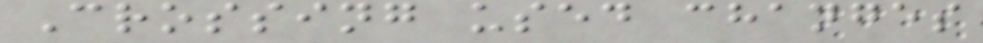Crossing used changes
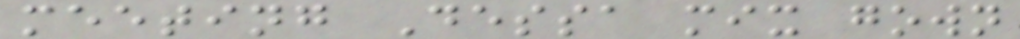meeting Dessa mix gown
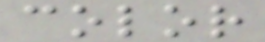color
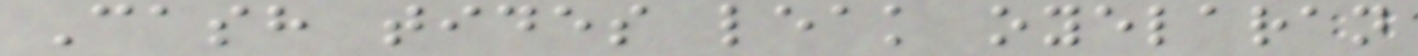Cash tides leak oyelaran
